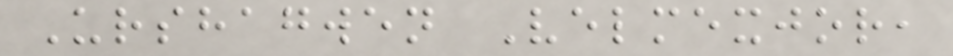Urshagwen Velmexjor,
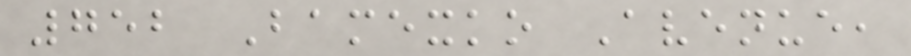752 Bamexko Avenue,
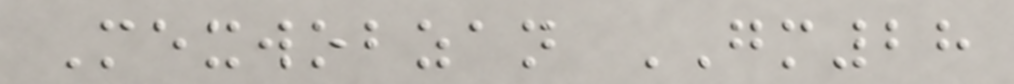Mexwobzan GM28
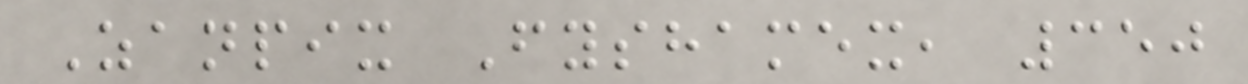Zanpix Fyshamex, 350
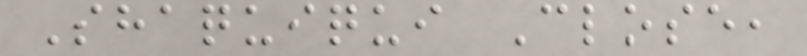Shaquiqui Close,
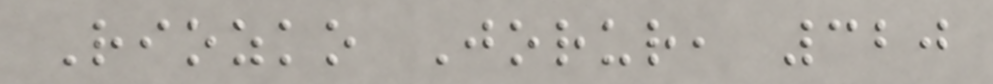Riozko Jorur, 320
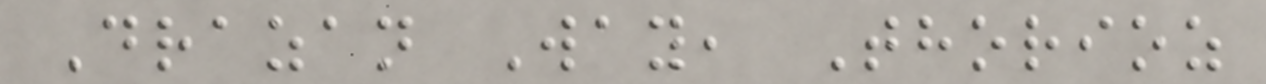Drazan Way, Thorioz
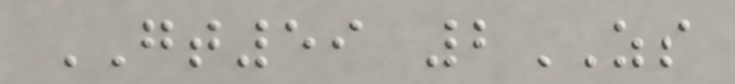GT59 2ZS
